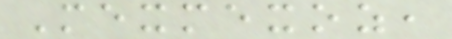Mexmexoz,
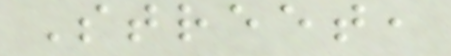Street,
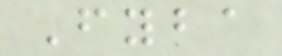Fyba
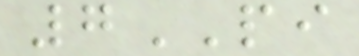7PI
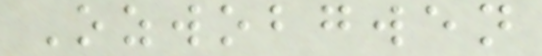Ozwobgwen
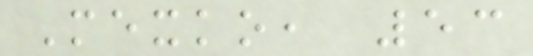Mexko, 53
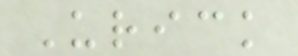Urick
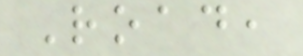Road,
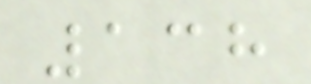138
